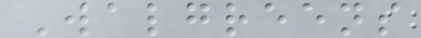Walgreens
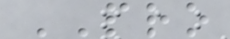PRO
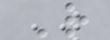R
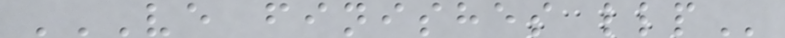VE FINISHES LLP
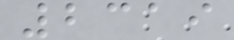2319
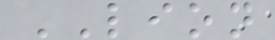LION
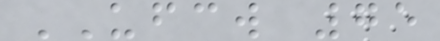UFCW 75
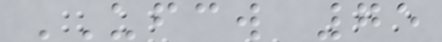UFCW 75
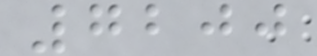7200
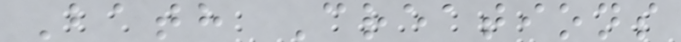Bath Creations
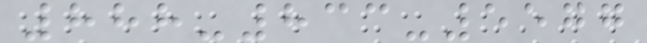888-833-5577
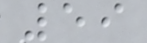59
